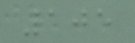105
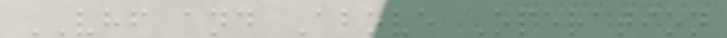VHF and Above Operation
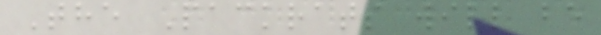The Packrats will be
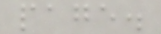page.
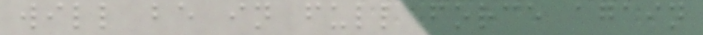will be in full force again
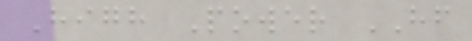High Power HF
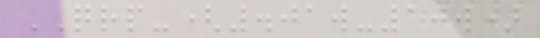QRP-(.01w-10w)
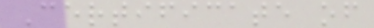Certificate of
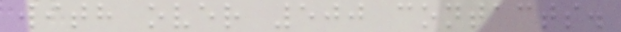with over 500 contacts.
